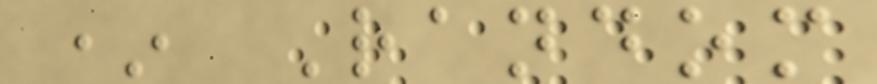* Random
